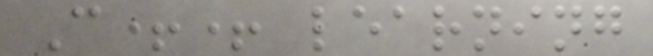C++ learning
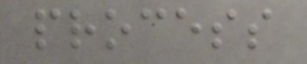process
